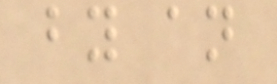by an
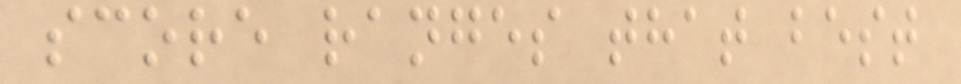score ranges that best
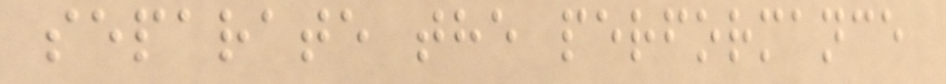separate the performance
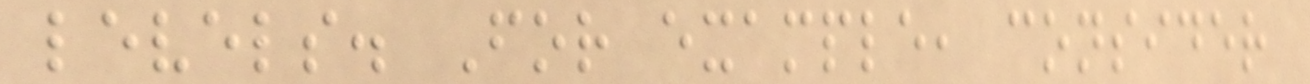levels. For example, consider
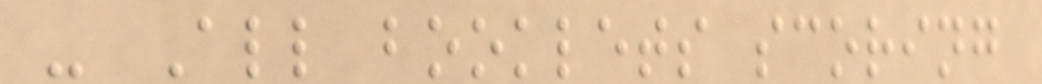- All booklets scoring
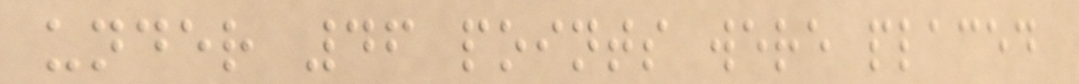under 46 points were placed
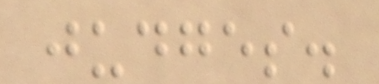judges.
